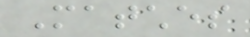Matches
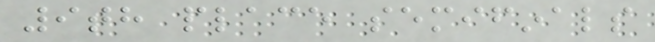9th place semifinals
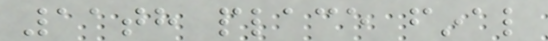11th place final
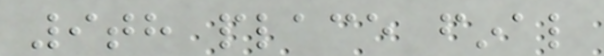9th place final
